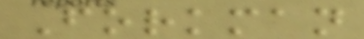Forkman
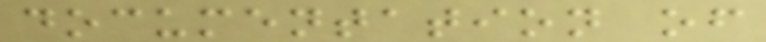documentation of
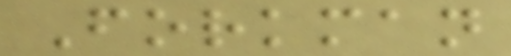Forkman
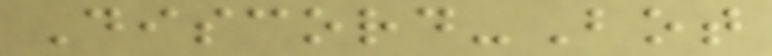Discord-Bot
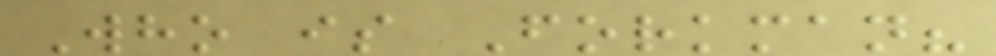Who is Forkman?
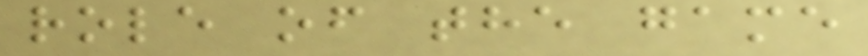role of the game
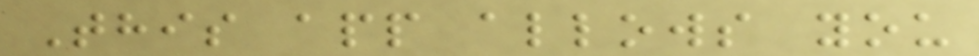This app allows you
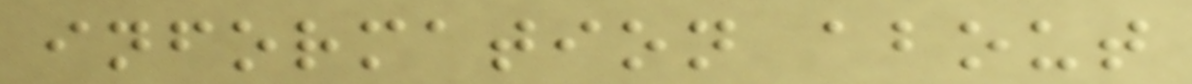information about
